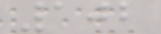102
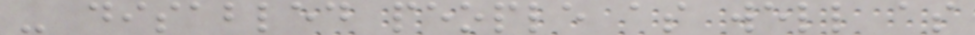- disabled people as well as
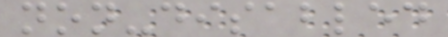non-disabled
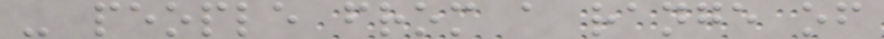- people from a range of
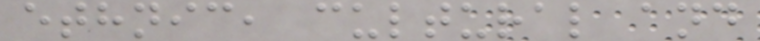ethnic, cultural and
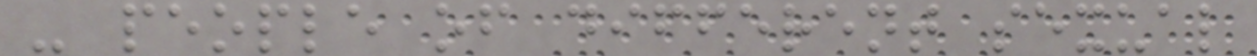- people of different sexual
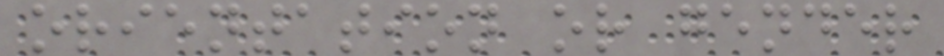orientation or gender
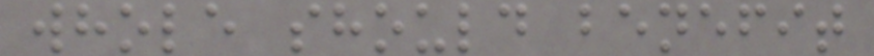whole should benefit
